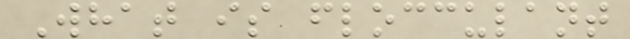What is flocculant
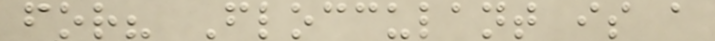for? Flocculant is a
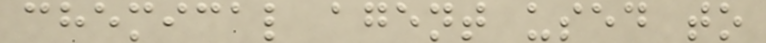chemical agent used to
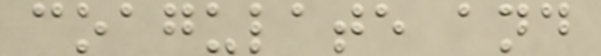coagulate and
